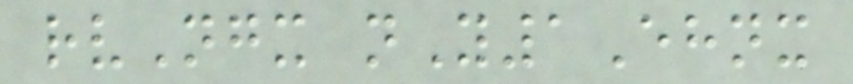rvNgx nY1Ehnx
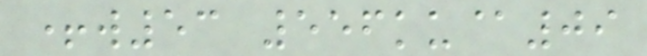+w53 556ku@09
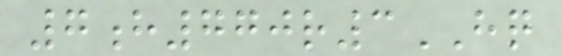7h770r3HQ
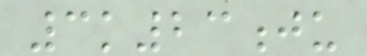3k23ju
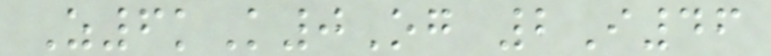Z6kK0Og 2I46
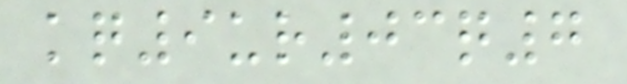kq9ur03q7
